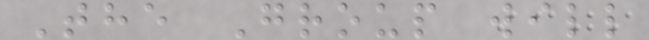The Group will
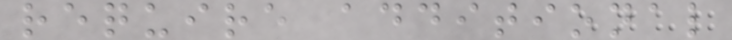require additional
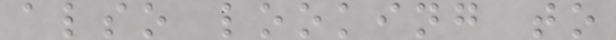also looking to
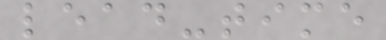lead-time
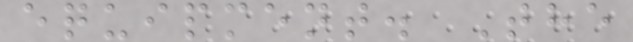equipment. The
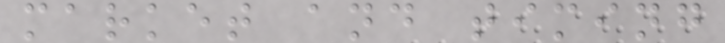market and timing
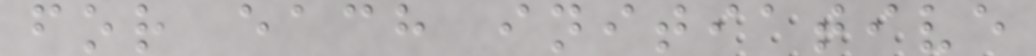for each initiative
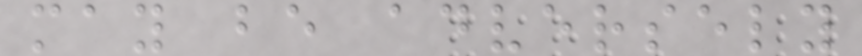may be adversely
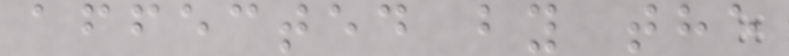affected by the
